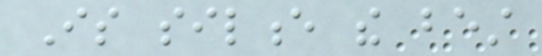Is silence the best
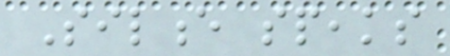Silence speaks
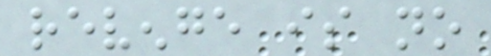revenge is no
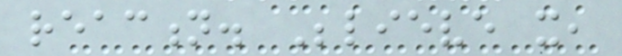reaction. Believe it,
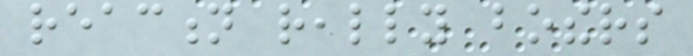reaction really bothers
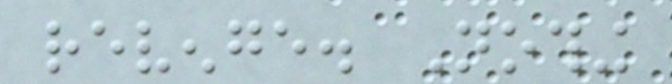revenge. Nothing
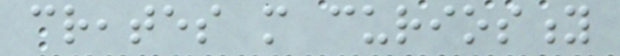creates more curiosity
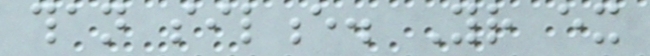than silence. Your ex
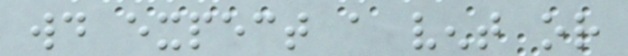would expect a vent or
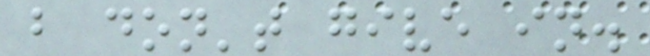but don't give in.
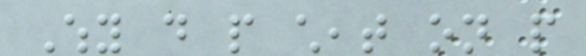Why do people cheat on people
